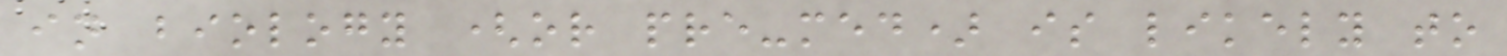in biology (or pre-med) is likely to
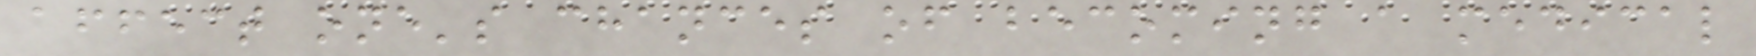affect one's chances of becoming a medical
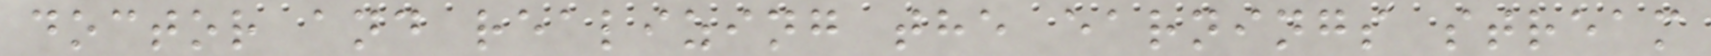doctor and realizing the earnings stream
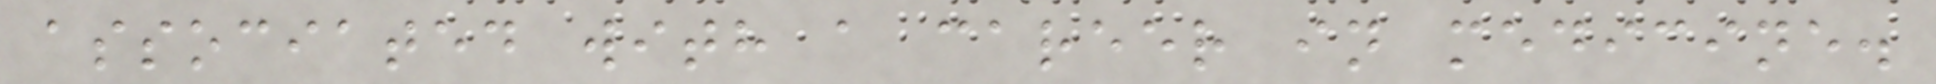associated with a career in medicine.
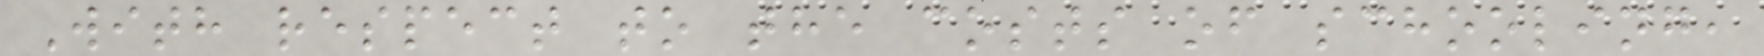With respect to the costs of schooling,
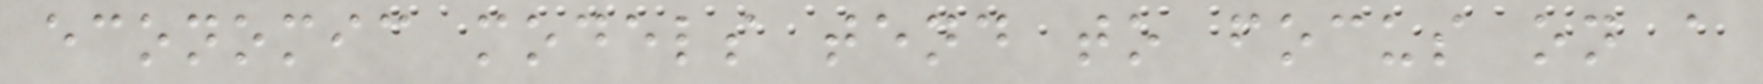economic models tend to focus on a
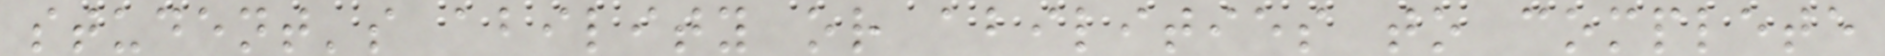student's ability or abilities to complete
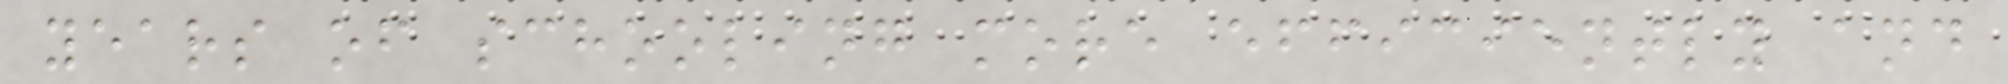years of schooling more efficiently and
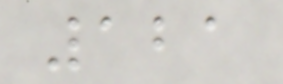121
